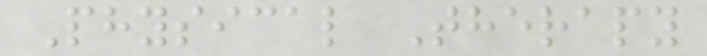Physical Therapy
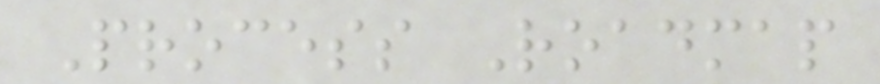Process Roadmap
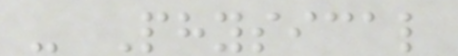- Physical
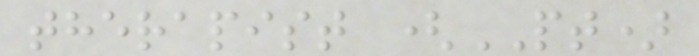therapist (PT)
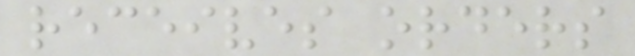receives orders
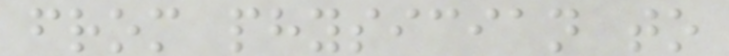from physician to
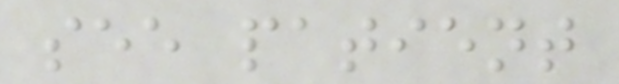see patient
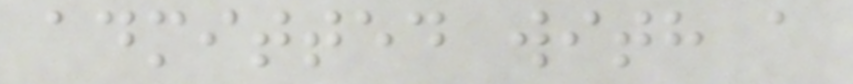admitted with a
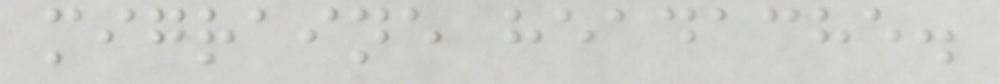migraine headache.
